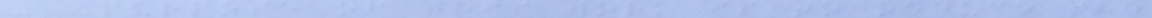- Purpose of this work is to reduce the
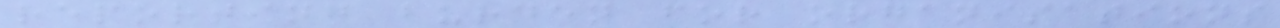reporting burden for organisations
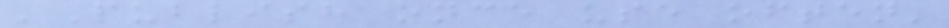'Publish once use often'
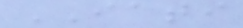IATI
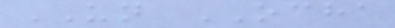UN OCHA
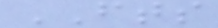FTS
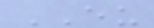EU
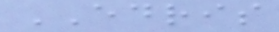EDRIS
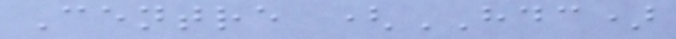Centre (HDC)
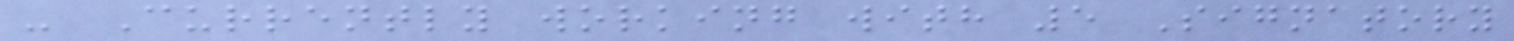- Currently working with 5 Signatory
